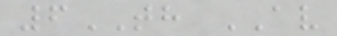6TH AV
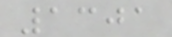1301
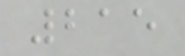215
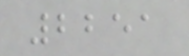2251
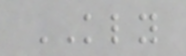KLY
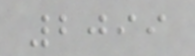2099
